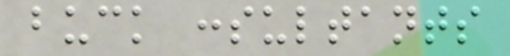buck consultants
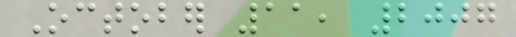October 11, 2007
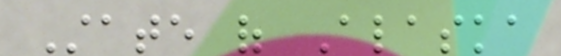State of Alaska
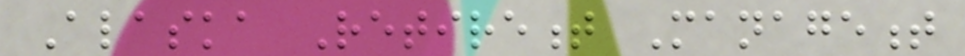Alaska Retirement Management
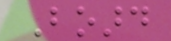Board
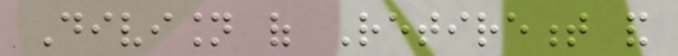Division of Retirement and
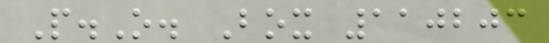P.O. Box 110203
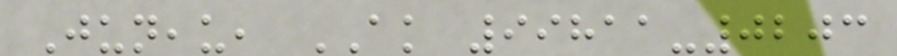Juneau, AK 99811-0203
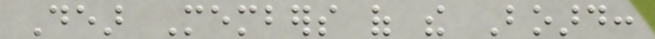Dear Members of the Board:
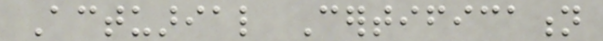Actuarial Certification
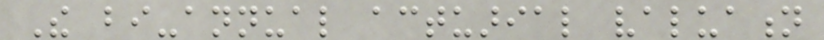The bi-annual actuarial valuation
